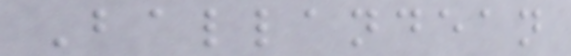Ballandean
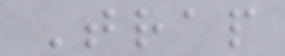Trap
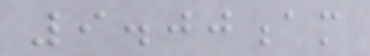9.00am
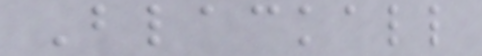Blackall
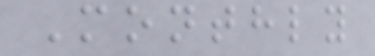Monthly
